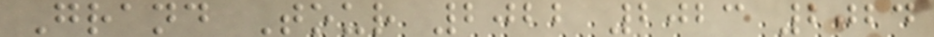Grand Tour 2022 2023 2024
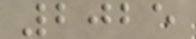2025
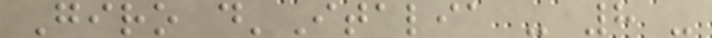Giro d'Italia - 8 -
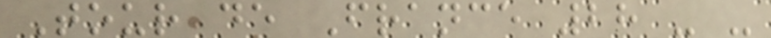Tour de France 28 - -
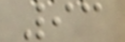93
